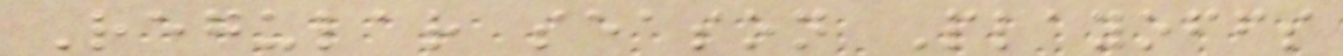Regular season Playoffs
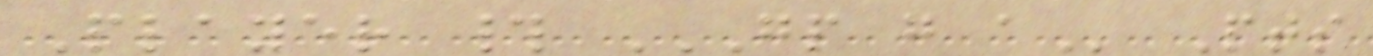Player # GP G A Pts
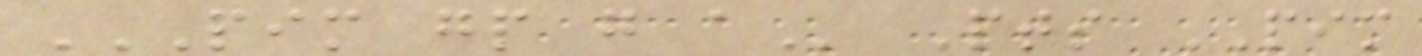PIM GP G A Pts PIM
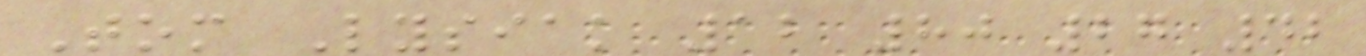Tom Lysiak 12 80 27 42
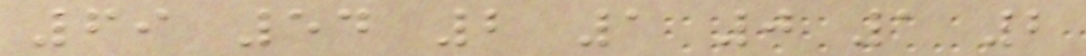69 54 2 1 0 1 2
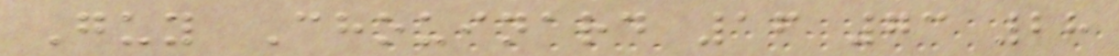Guy Chouinard 16 73 28
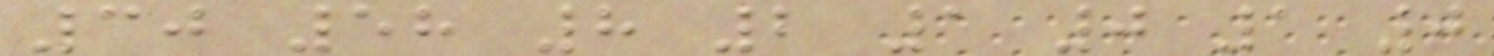30 58 8 2 1 0 1 0
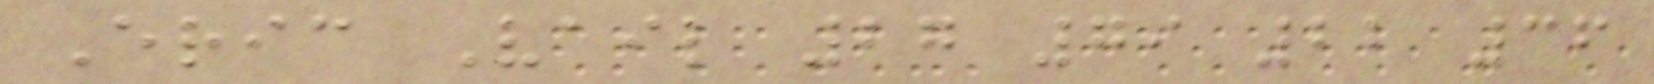Eric Vail 27 79 22 36
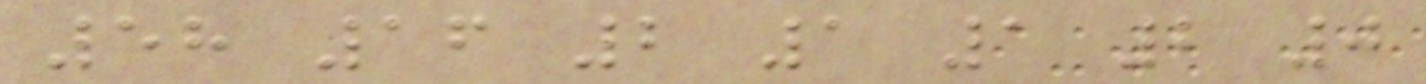58 16 2 1 1 2 0
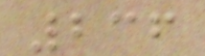236
